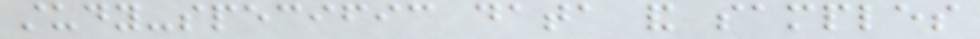study-specific data and samples
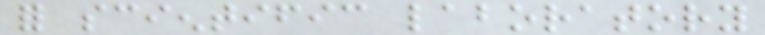for scientific laboratory
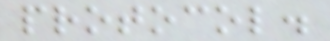protocol.
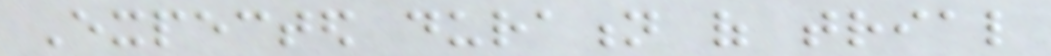Expected duration of trial
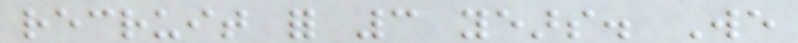recruit for 3 years. We
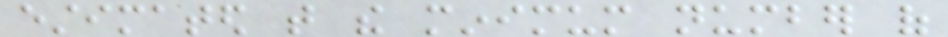estimated that the minimum number of
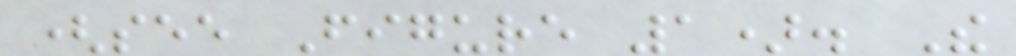(see Figure 1). The
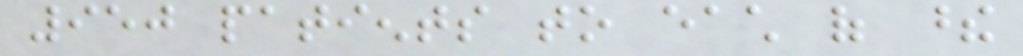950 patients to each of these
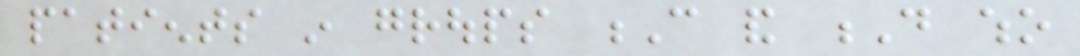patients in groups C and D who
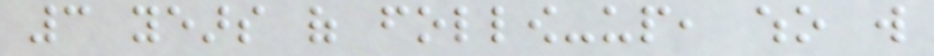3 years of follow-up, who will
